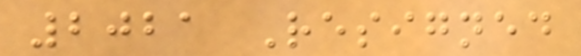2021 Resigned
